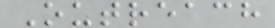Outreach
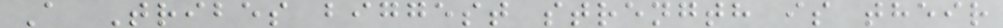A Tribes biggest strength is their
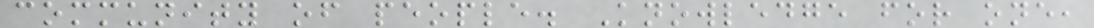community of people. Knowledge for one,
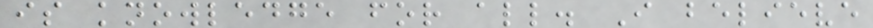is knowledge for all. I believe
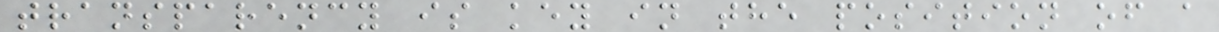transparency is key in the position of a
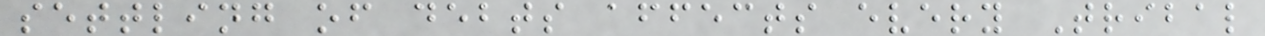settling of debts affects every Tribal
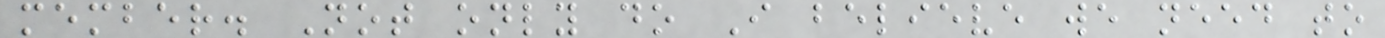member. Not only do I believe we need to
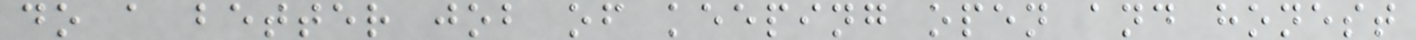do a better job of keeping open and honest
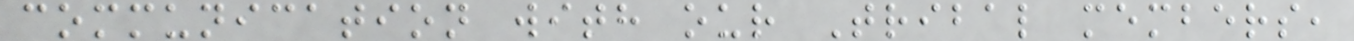communication with our Tribal members,
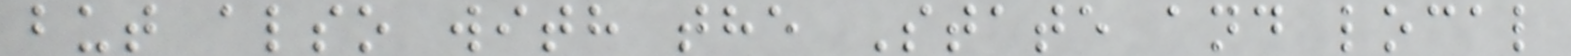but also with the State and local
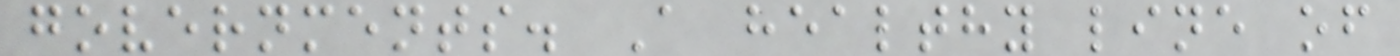governments. A healthy line of
